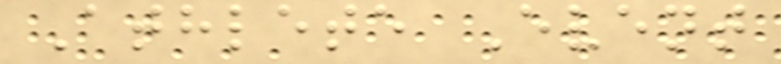Athlete Event
